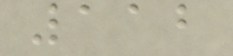112
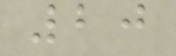20
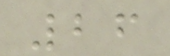26
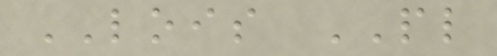LOIS PL
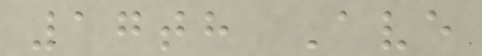17th Ave
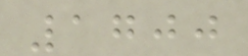1700
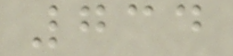734
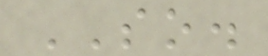SO.
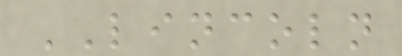LINCOLN
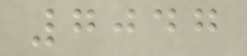7047
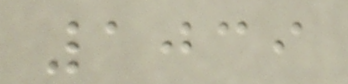1039
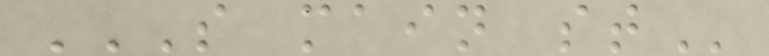S MAIN ST
